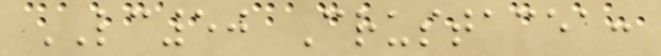LC50 Crustacea:
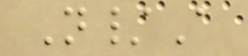N/A
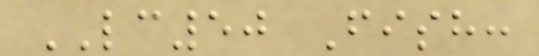LC50 Fish:
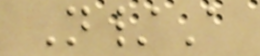N/A
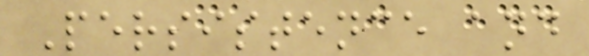Persistence and
